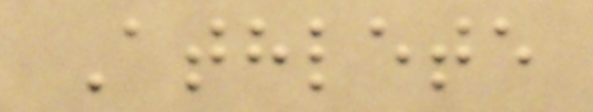Athlete
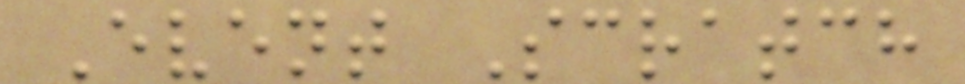Event Scratch
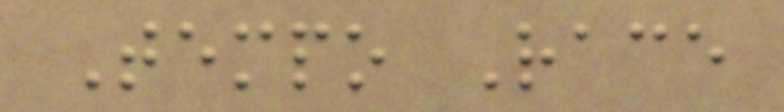Tempo Race
